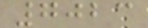7023
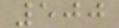500
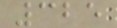325
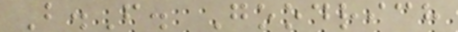B.F. Goodrich
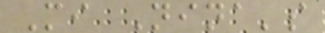Mi Nina's
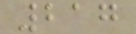217
